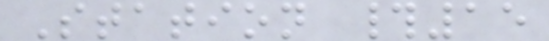Station #15
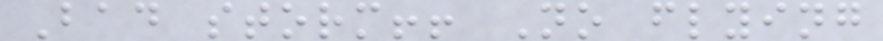Bad storm!! No flying
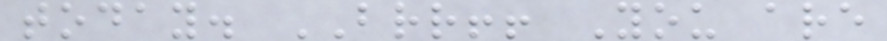today. BRR!! You are
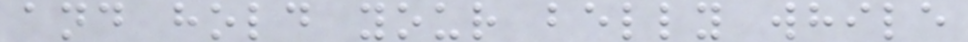and hold your belly while
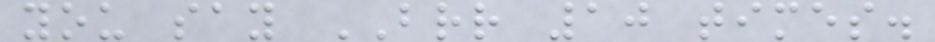you say BRR 10 times.
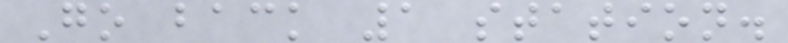Go back 1 station.
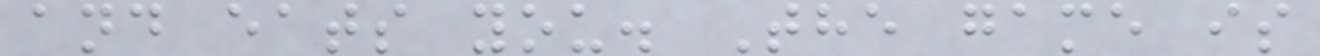and eats you. The game is
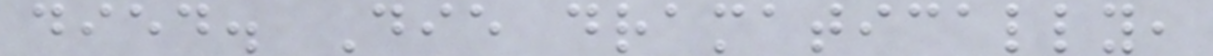died. Die dramatically,
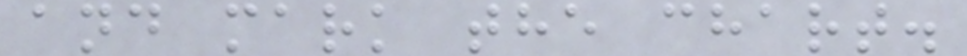and mark the chart.
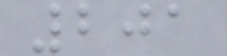201
